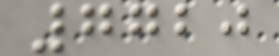7720
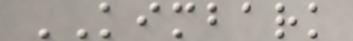KIMBARK
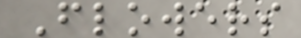Flowers
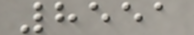8551
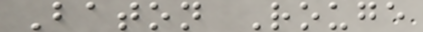Baton Rouge
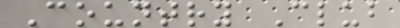Country Club
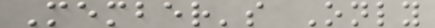Member's Only
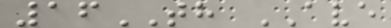16TH AVE
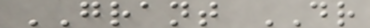GRANT DR
